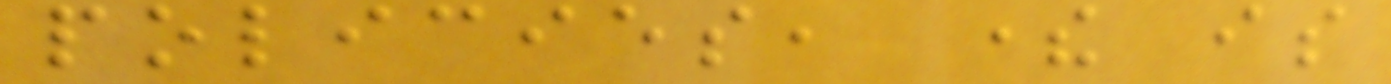policies, there is
